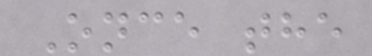Once the
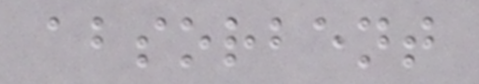absorbent
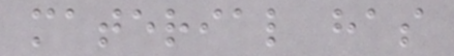material has
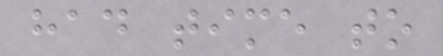had time to
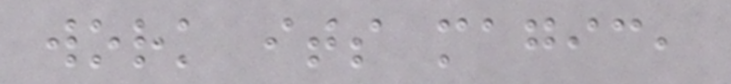work its magic,
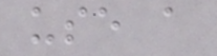use a
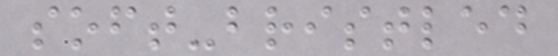soft-bristled
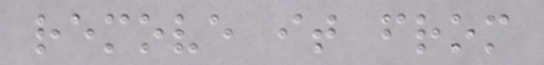remove it from
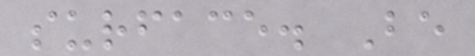surface. Be
